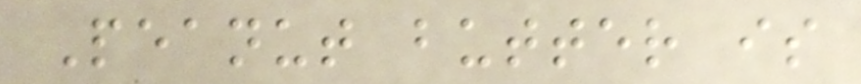Peanut butter is
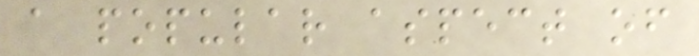a popular aspect of
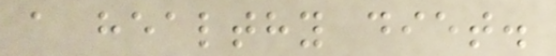a healthy diet.
